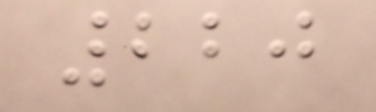220
